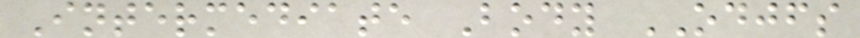Intermediate Body ODJFS
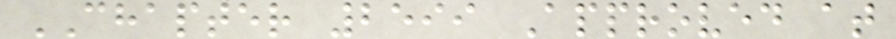CHAPTER 2599 Approved at
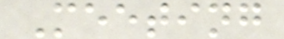Meeting
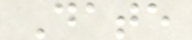Date
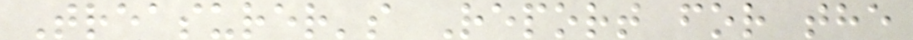Treasurer's Report for the
